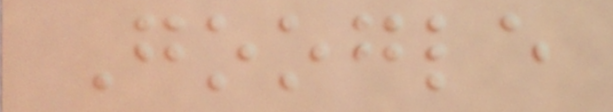Google
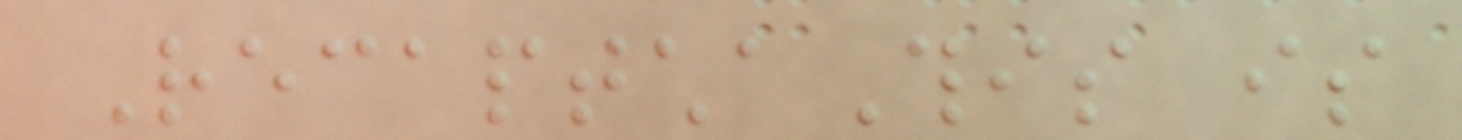RecaptchaThis is
